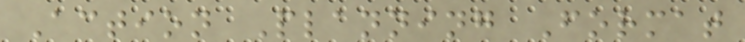Action Planning Format
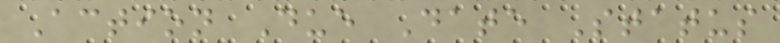Action Due Date Status
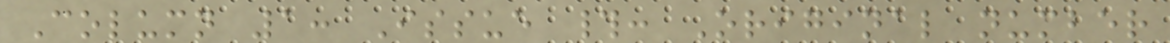Column 1: Issue #: Original number
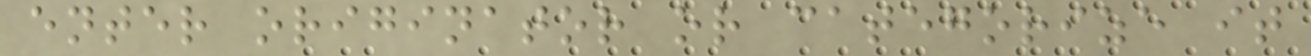enter originator or categorize it
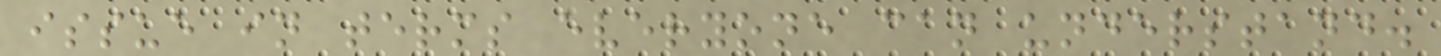issue in terms everyone can understand.
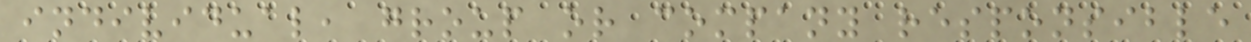individual, group or company responsible
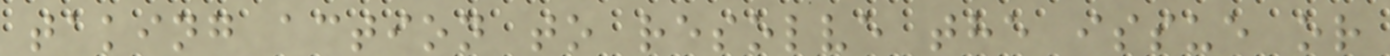taking action to resolve the issue or
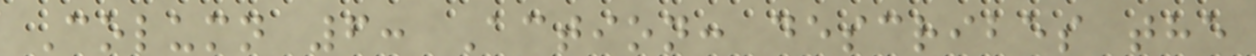Column 6: Action: describes the
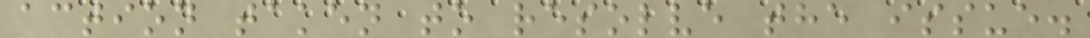action taken to resolve the issue.
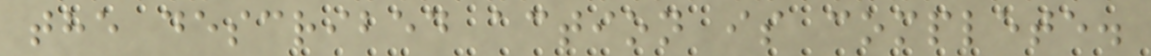the described action is complete.
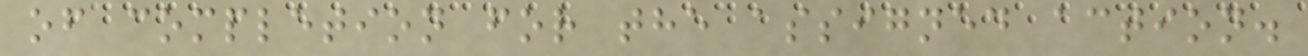of completion for the assigned action.
